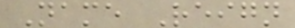Name Reign
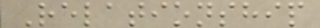Relationship
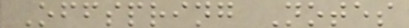Offspring Notes
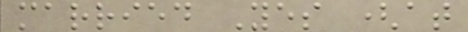married Yes (at
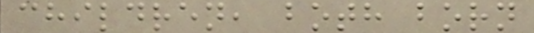children, both born
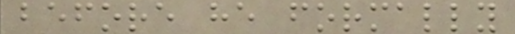before he formally
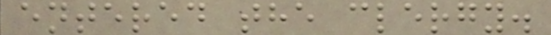entered the clergy.
